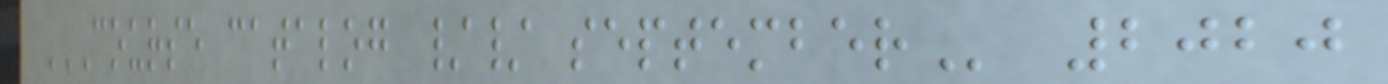COURSE CATALOG // SEPTEMBER 2020
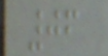06
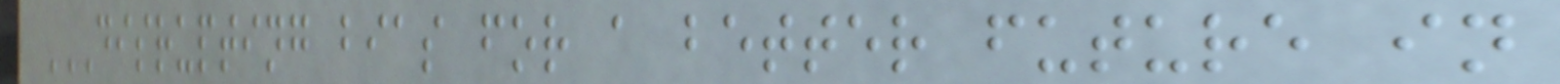DISRUPTING BIAS FOR A BETTER FUTURE IN
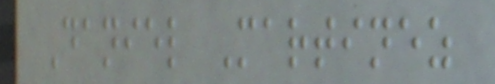Daniel Martinez
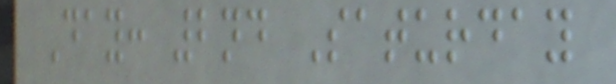Day: 2nd Saturday
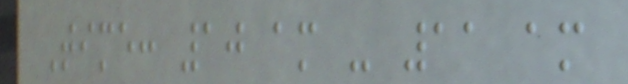Time: 10 am - 11 am
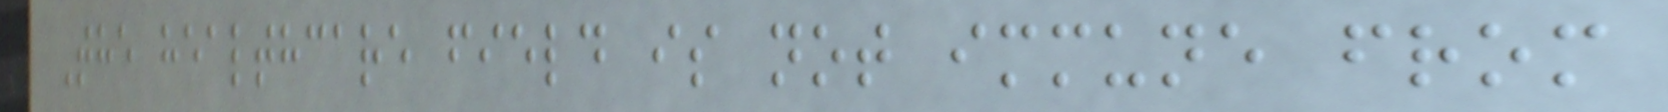The healthcare field is not immune from
